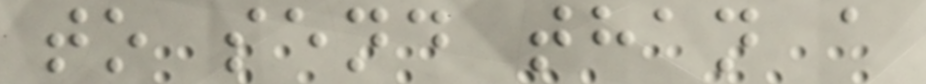to send than a
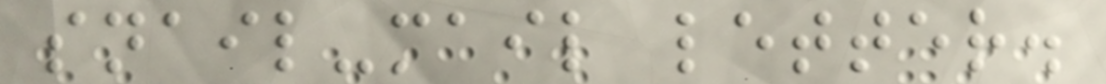snail-mail letter.
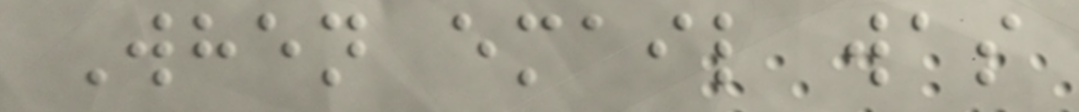When email was
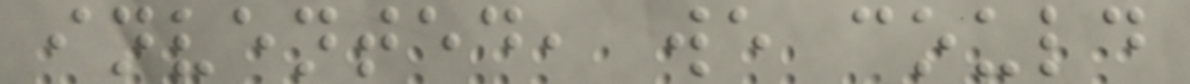invented, we could
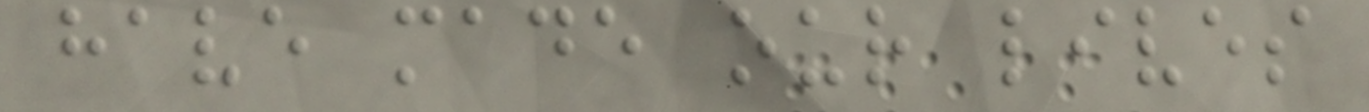have made our lives
